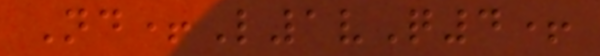Nd+L1vQ4+
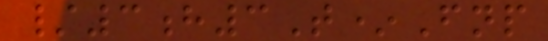/3h3T*Fnp
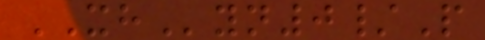XHyn0/P
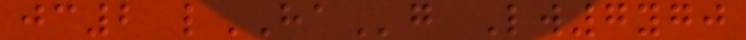jc2 lHAg Lw7ygj
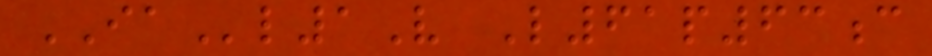IAl1V L61p63c
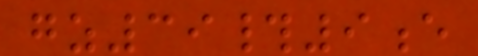gz39#9e
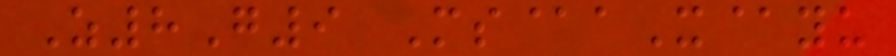Z8G9 Ms@aX@yu
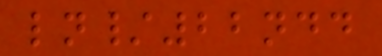ln/22ndd
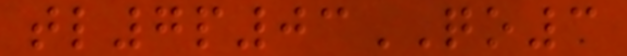tl7p03QO3
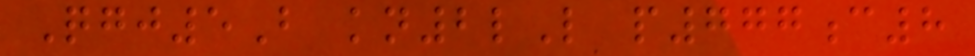Qgj5B kn2lL p777c8
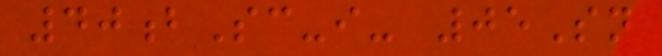40bSc-i- 05Sn
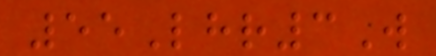55Lhr3W
